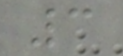3
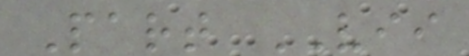Part VII
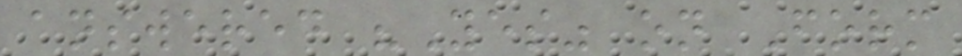answered "Yes" on Form
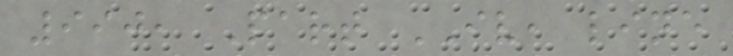990, Part IV, line
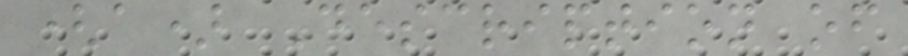(a) Description of
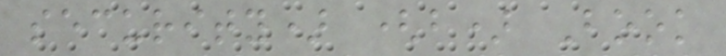security) (b) Book
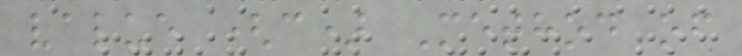value (c) Method of
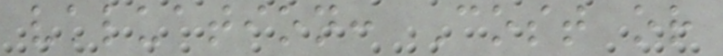valuation: Cost or
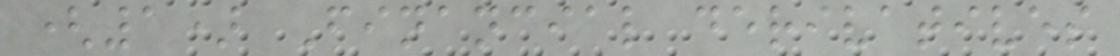(1) Financial derivatives
